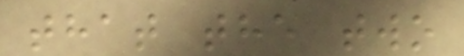that the two
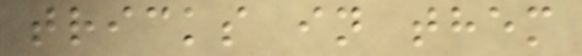tricks in them
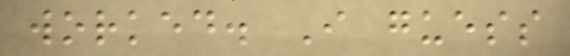worked. I guess
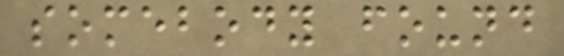somebody found
